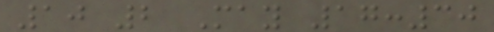10 2 May 17:30
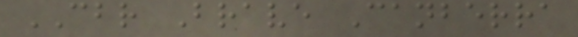CBR Brave Canberra
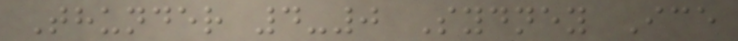Thunder 4-0 Sydney Ice
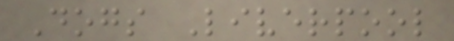Dogs Liverpool
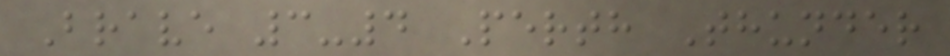Brave 3-4 Perth Thunder
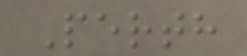Perth
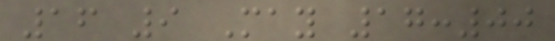16 9 May 17:00
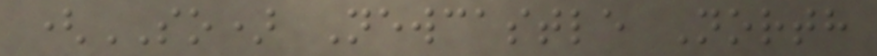(SO) Newcastle North
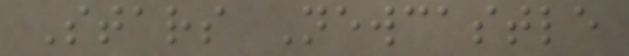Stars Newcastle
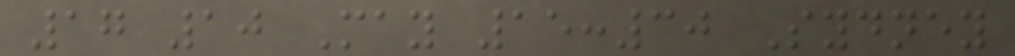17 10 May 15:30 Sydney
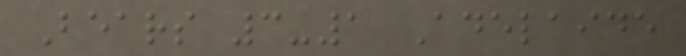Bears 3-1 Adelaide
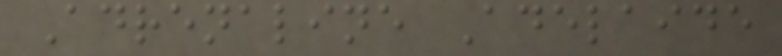Adrenaline Adelaide
